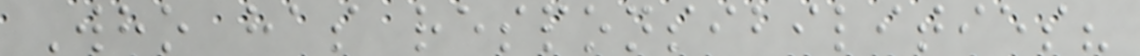Who has responsibilities?
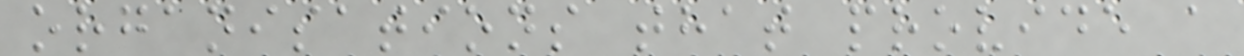organisations that provide a
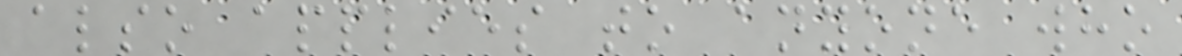also applies to anyone who
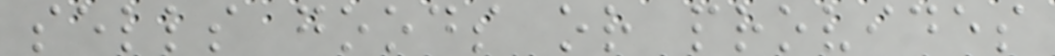sells goods or provides
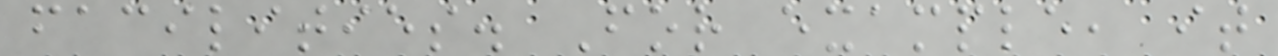facilities. For example, it
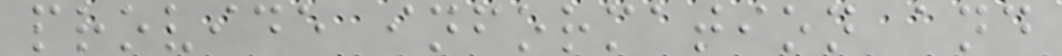provide information and
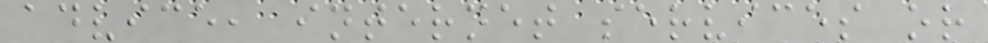advice, internet services or
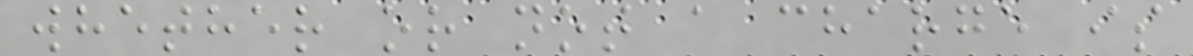whether or not a charge is
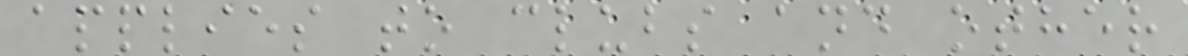applies to clubs and other
